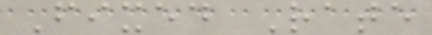Fixed Rate
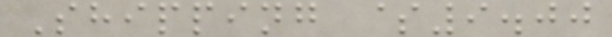Shipping $9.00
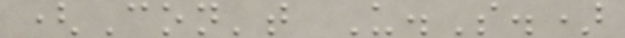(Con't U.S.)
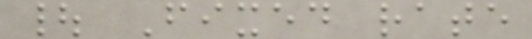| Fixed rate
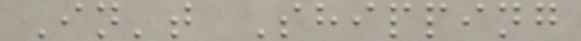In't Shipping
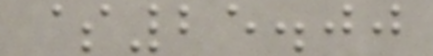$25.00
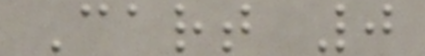Cart 0
